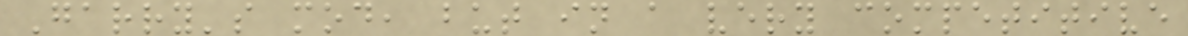Garry's mod, but in a very competitive
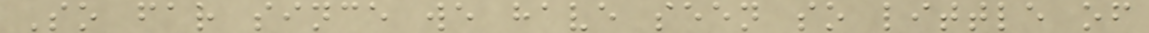So far since we have seen so little of
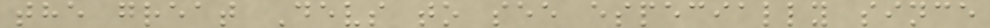the great Devs to see especially since
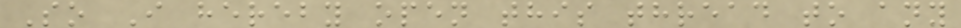So I hereby open this thread to any
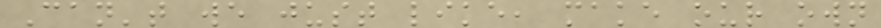Can't we just like, make our own
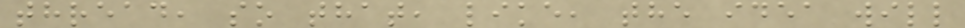thread, so that, like, the idea will
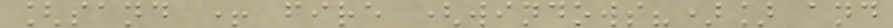[sand + fire (windows?)] and
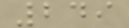249
